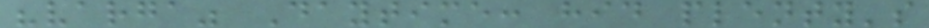"varga" Daytime: hid plenty's
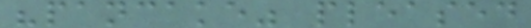"pancake" pleased
